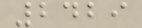2429
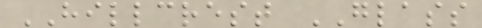HILLCREST GLASS
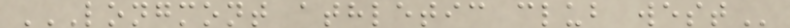LONGMONT ATHLETIC CLUB WEST
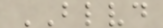BLVD
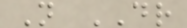N DR
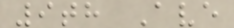9th Ave
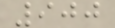900
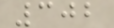302
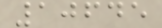10645
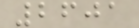2601
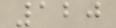120
